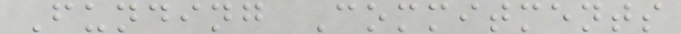Funding Commitments
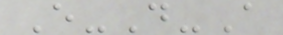E-D-A
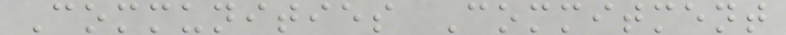Communities Commitment
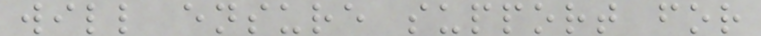will ensure support for
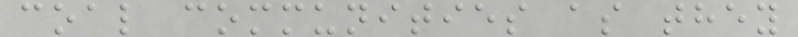coal communities as they
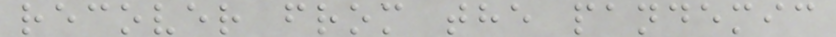recover from the pandemic
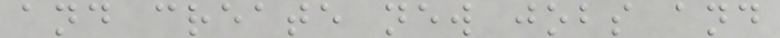and create new jobs and
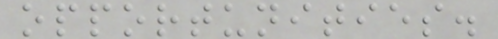opportunities.
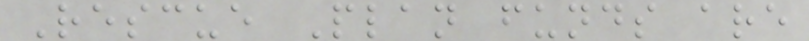Rescue Plan funds are
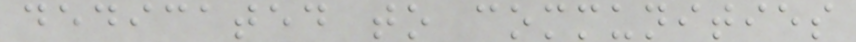dedicated to communities
